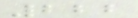222
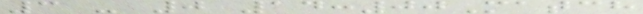3 - 0 14:00Match
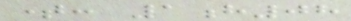time: 1h08
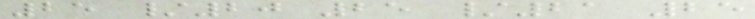25 /20 25 /21 25
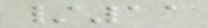/11
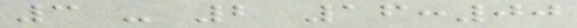3 - 2 16:00
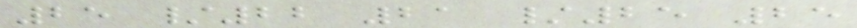25 /22 21 /25 25
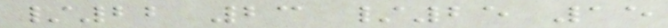/22 23 /25 15
